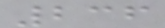236
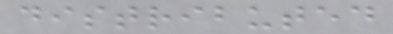distributed
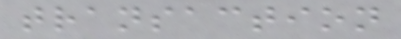transaction
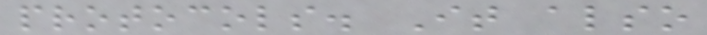protocols. It also
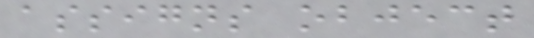assigns object
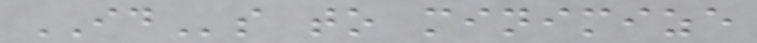IDs to minimize
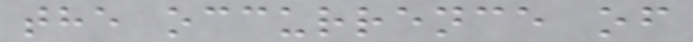the occurrence of
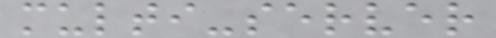multi-server
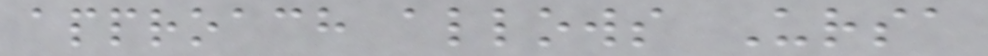approach allows Ursa
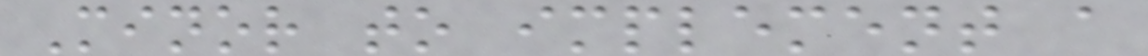Minor to implement a
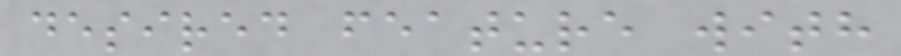desired feature with
